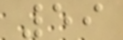59
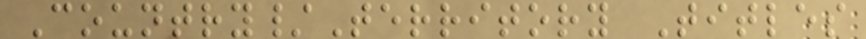Country/Territory Titles
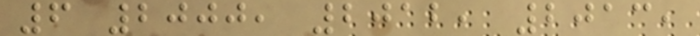6 2000, 2012, 2013,
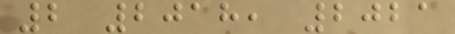2 2018, 2021
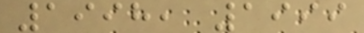1998, 1999
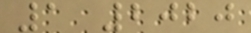1 2020
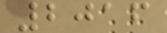2016
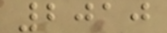2010
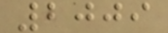2009
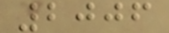2006
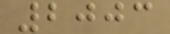2003
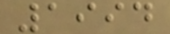1994
